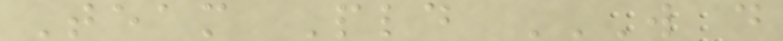Team Pld W D
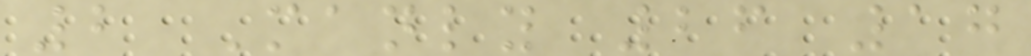2 Manly 26 17
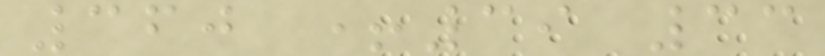360 +39 33
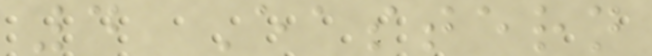4 Eastern
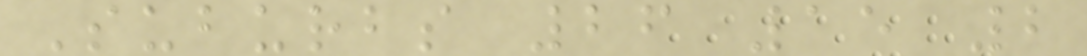Suburbs 26 15 2
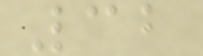32
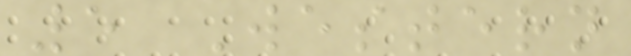5 Western
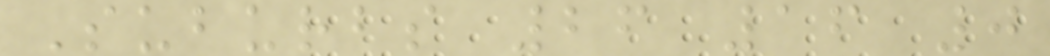Suburbs 26 16 0
